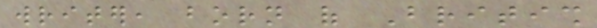writer, born of British
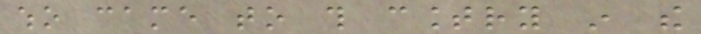who came to this country in the
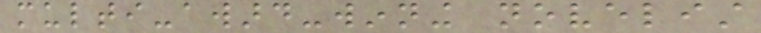multi-award-winning novelist
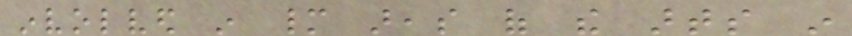involved in many areas of the arts in
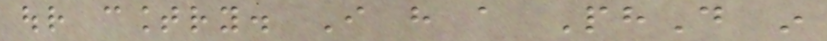our country. I have a PhD in
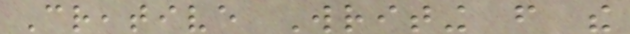Creative Writing from the
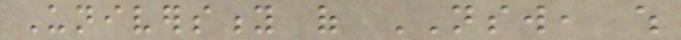University of NSW, which
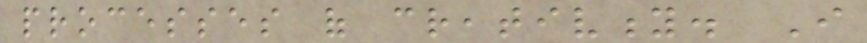processes of creativity. I
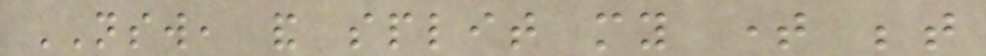NSW, and split my time between
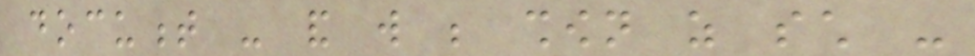document - and will be shown as such -
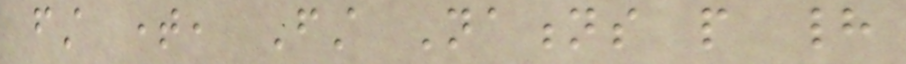first time, First Nations people had
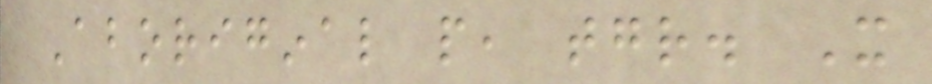Aboriginal people, together. It
